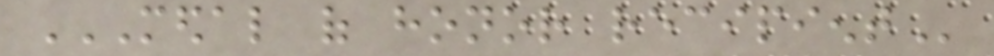MEDAL OF HONOR RECIPIENT
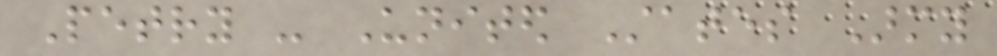Petry - United States Army
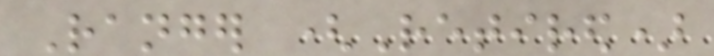Ranger (Retired)
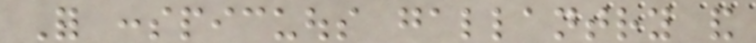For conspicuous gallantry and
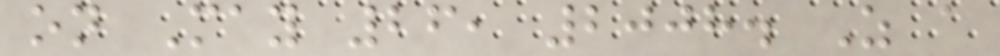on May 26, 2008. As a
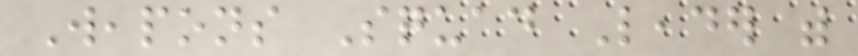Weapons Squad Leader with
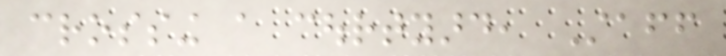crossing a courtyard, Staff
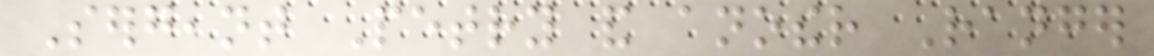Sergeant Petry and another Ranger
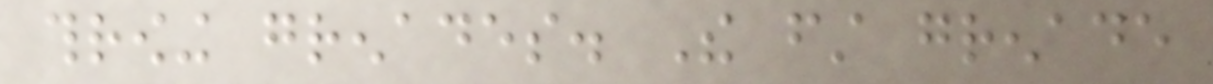throwing grenades. The first grenade
